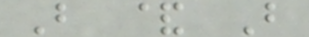B & B
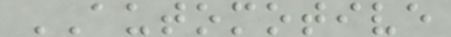AUTOMOTIVE
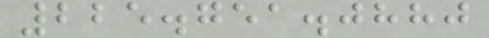225.751.0880
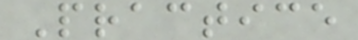Practice
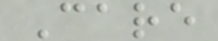Care
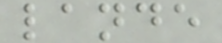lande
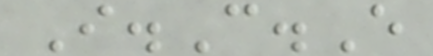I.C.E
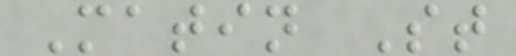Matin St
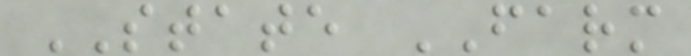STATE FARM
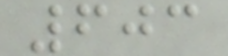603
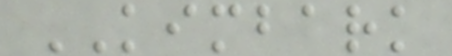KIMBARK
